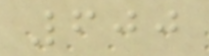600
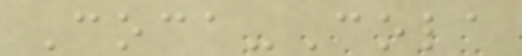Coca-Cola
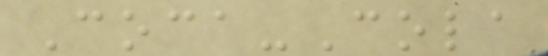Coca-Cola
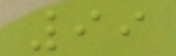99
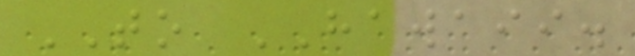TO HAWAII.
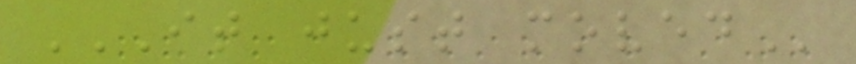IT JUST MOVED
